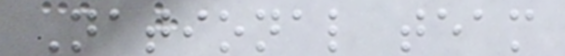National team
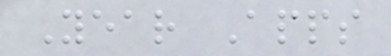Year Apps
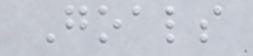Goals
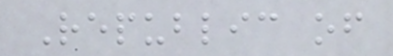Republic of
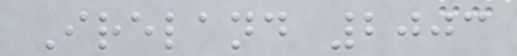Ireland 2003
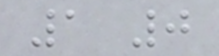1 0
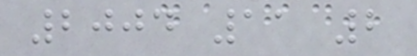2004 11 2
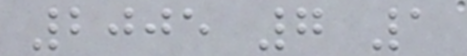2005 7 1
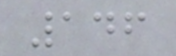146
